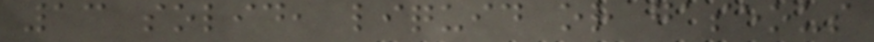13 solid, liquid or gaseous
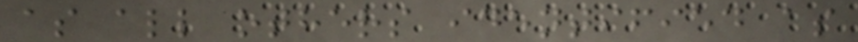as all others identified as
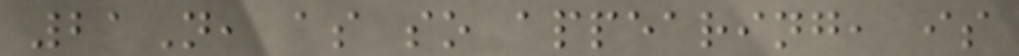21N, as so appearing, is
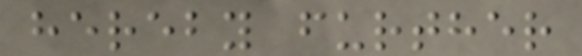hereby further
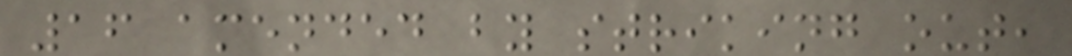16 amended by striking out,
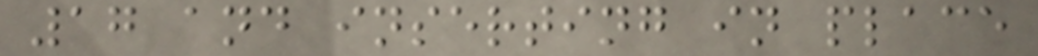17 and inserting in place
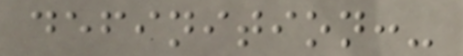definition:-
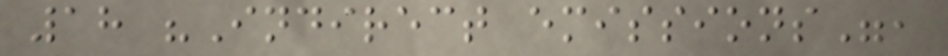18 "Indirect emissions",
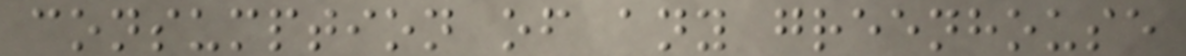consumption of any greenhouse
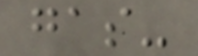gas-
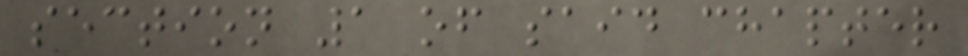section 1 of said chapter
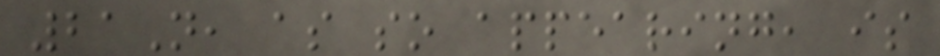21N, as so appearing, is
